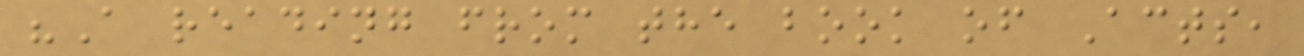"A reading from the book of Acts,
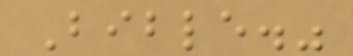Bible."
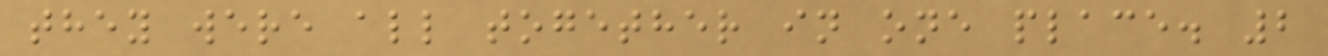they were all together in one place. 2
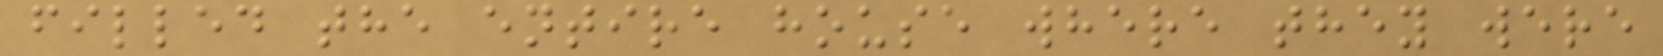filled the entire house where they were
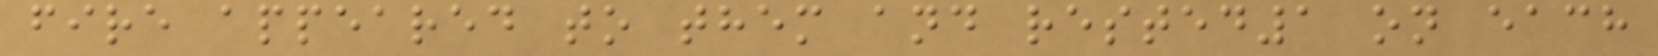fire appeared to them and rested1 on each
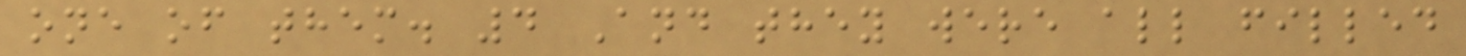one of them. 4 And they were all filled
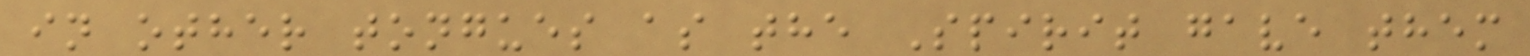in other tongues as the Spirit gave them
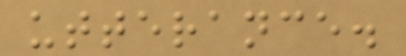utterance.
